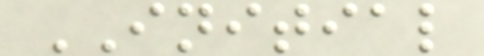INITIAL
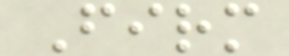Firm
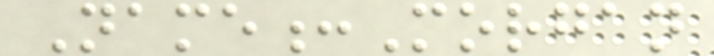Name:Morgan
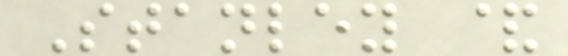Stanley &
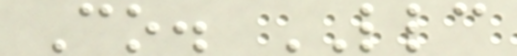Co. LLC
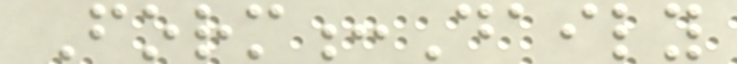Form:Daily
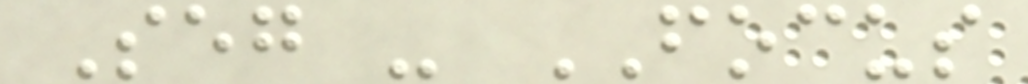Seg - FOCUS
